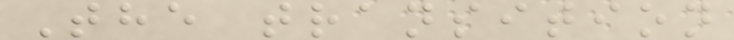The transition
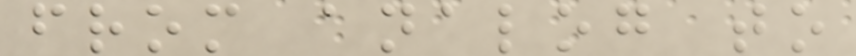from analog to
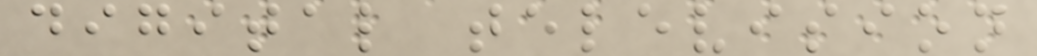digital television
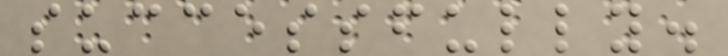successfully.
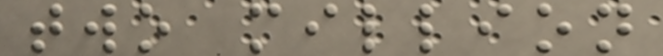two million
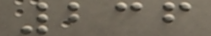236
